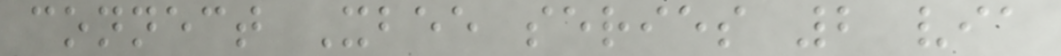connect Xbee series 2 via
